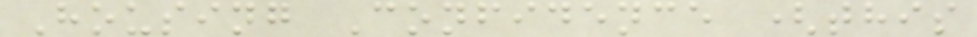Housing Confidence (this
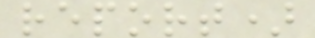report)
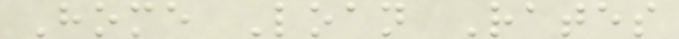Home Loan Rates
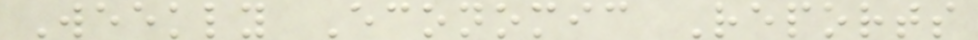Weekly Economic Reports
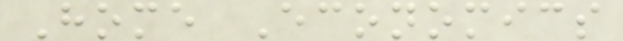Home Economics
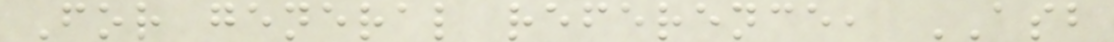For general reference, ASB
